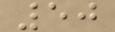50
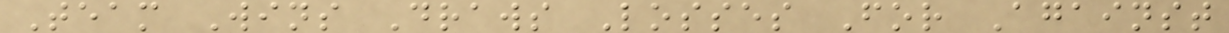Team Wins Draws Losses For Against
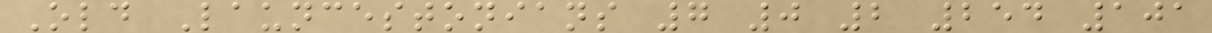Old Launcestonians 7 0 2 254 101
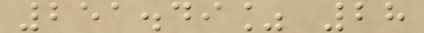251.49% 28
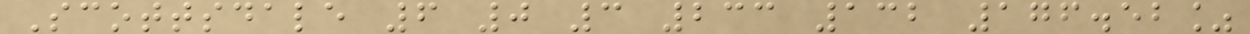Scottsdale 6 0 3 233 132 176.52%
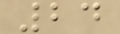24
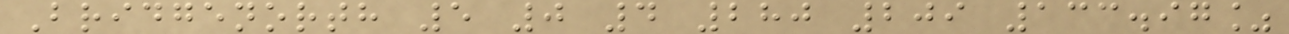Bridgenorth 5 0 4 280 209 133.97%
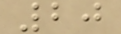20
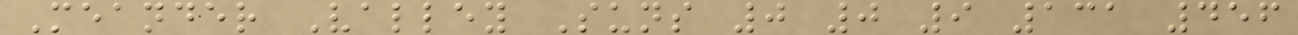Meander Valley Suns 0 0 9 131 456
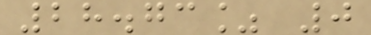28.73% 0
